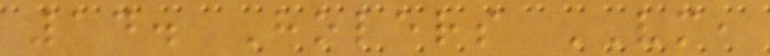14. Holers VM,
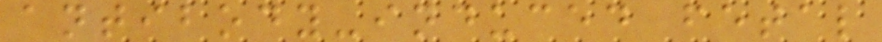antibody-induced fetal
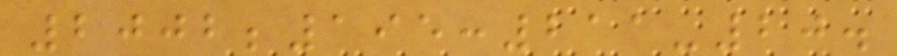2002;195:211-20.
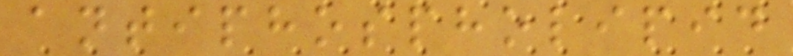antiphospholipid
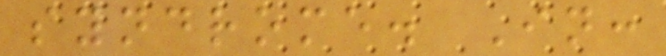syndrome. In:
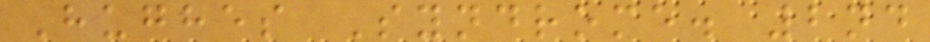Hughes Syndrome. 2nd
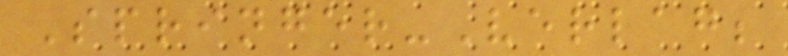Springer-Verlag;
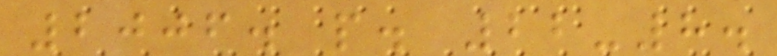2006. p. 22-8.
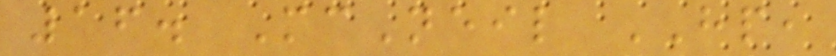16. McNeil HP,
